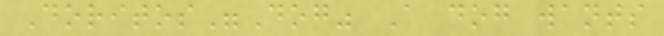Doritos"Dog" A dog wants
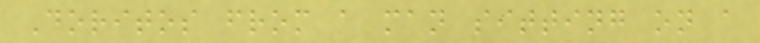Doritos from a man sitting on a
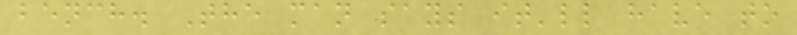bench. The man says it'll have to
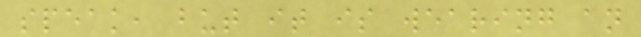speak, but it is wearing an
